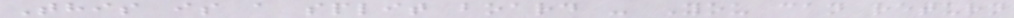This is a split board - You can return
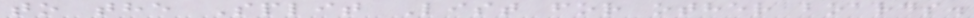to the Split List for other boards.
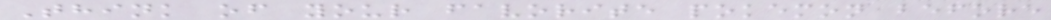Think of your favorite pokemon before
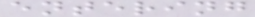entering
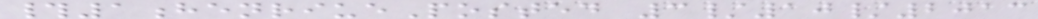#1henriuePosted 3/10/2013
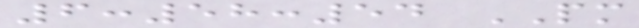6:58:54 PM
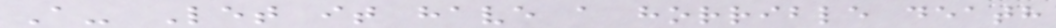A- Let it have a horrible death
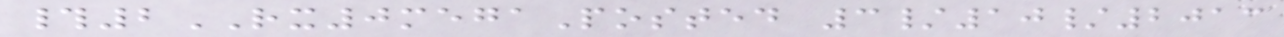#2RX0megaPosted 3/10/2013
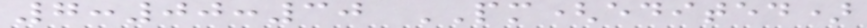7:00:30 PM(edited)
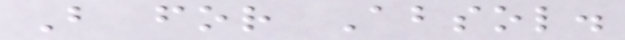B for Absol.
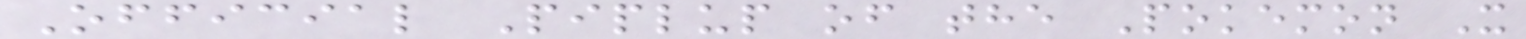Official Piplup of the Pokemon X
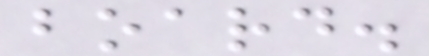board.
